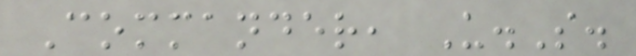Commander, U.S.
